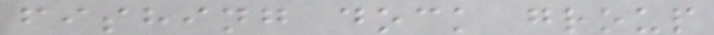fishing dock group
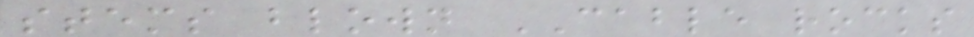stems blown CABLE rocks
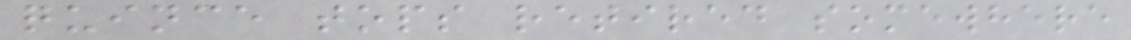quince tops retired somewhere
